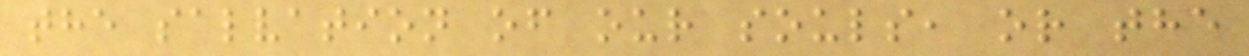the salvation of our souls, or the
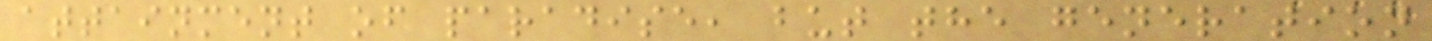attainment of paradise, but the generation
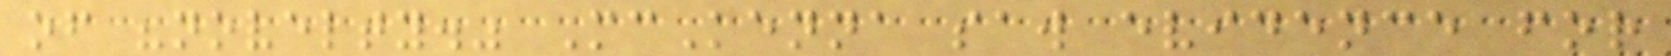of "novelty." McKenna saw evidence for
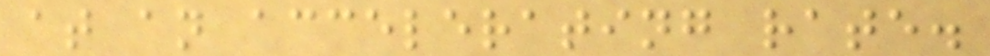at an accelerating rate.
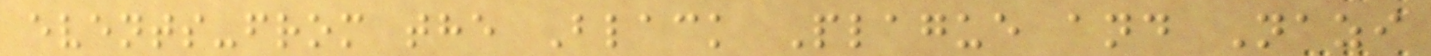events-from the Black Plague and Nazi
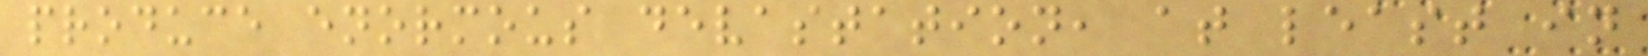produce enormous devastation, at least in
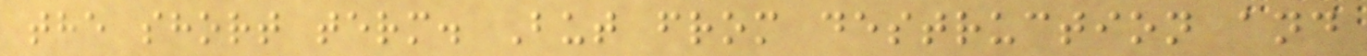the short term. But from destruction and
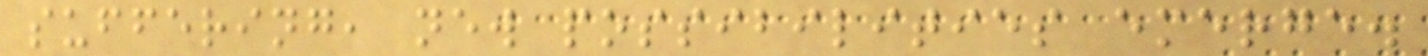suffering, new possibilities emerge.
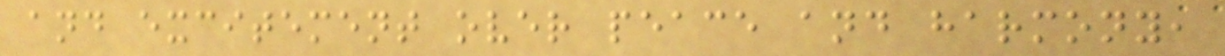and excitement over peace and harmony,
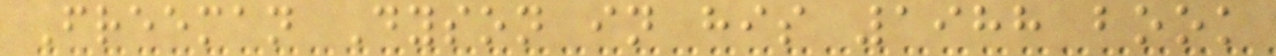Freeman Dyson in his 1988 book
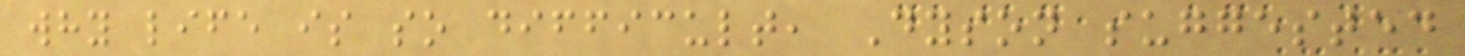why life is so difficult, Dyson suggested
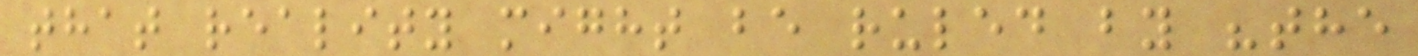that reality might be ruled by "the
